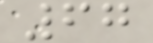67
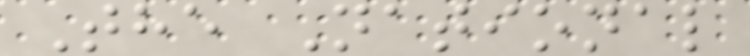The National
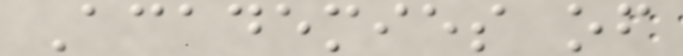Academies of
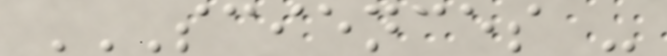SCIENCES -
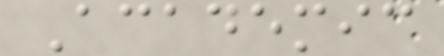Academic
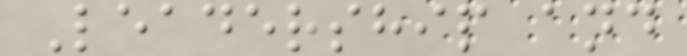Leadership and
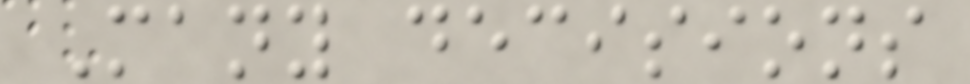Many decisions
